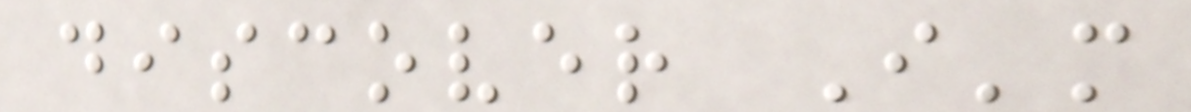discover I'm
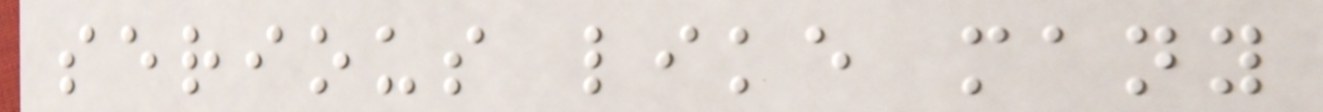serious like many
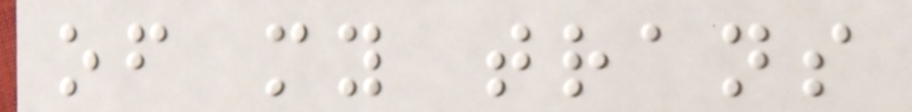of my trans
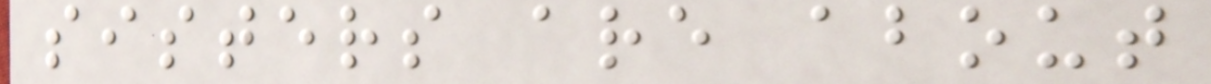sisters are about
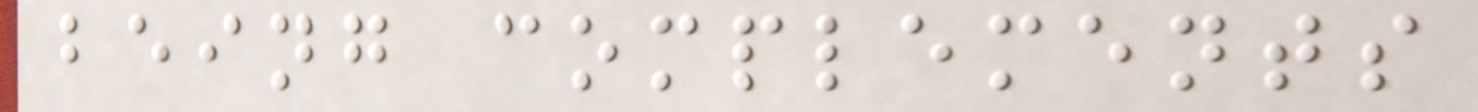being complements
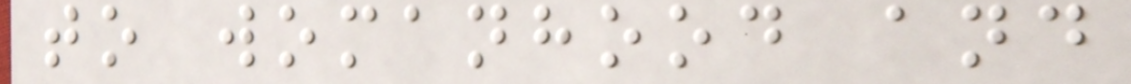to womanhood and
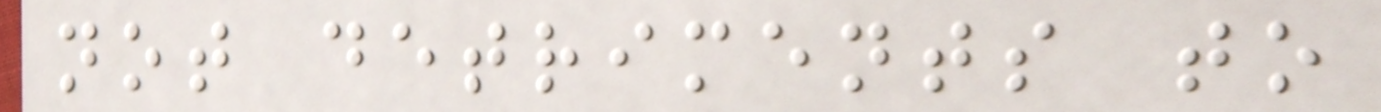not detriments to
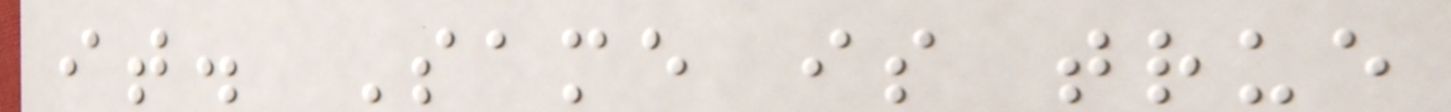it. Same is true
